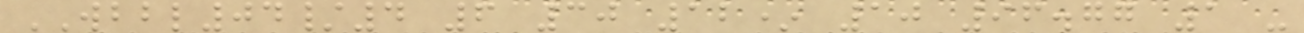WBBL04/4 6 30 12* 10 96.77 1 -
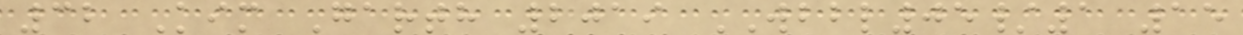32 Kim Garth 2019 WBBL05/1 15
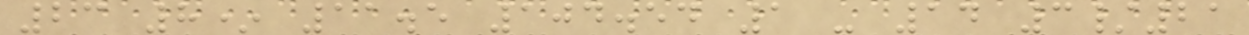23 8* 11.5 104.54 1 - 14 3/21
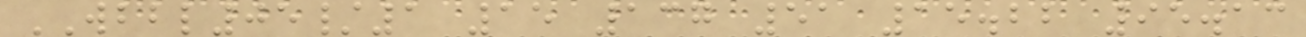WBBL05/1 15 137 51 15.22 95.13
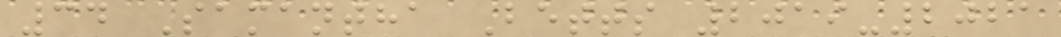34 Samantha Betts 2019-2021
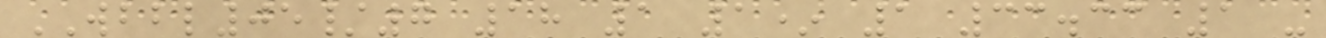WBBL05/7 18 1 1* 1 33.33 1 -
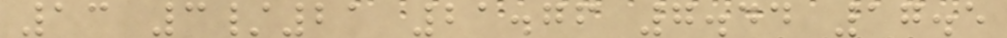13 3/21 21.76 7.44 17.5
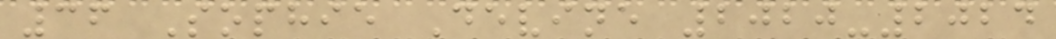36 Sophie Devine 2020-2024
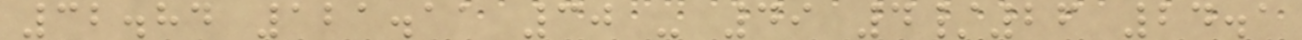32.84 121.11 30 - 49 4/26 24.1
